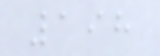198
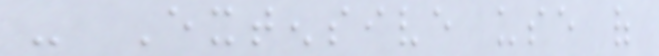- Extensive use of
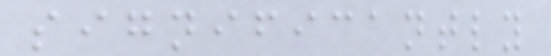significantly
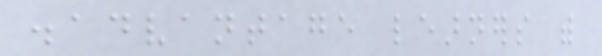disadvantage learners with
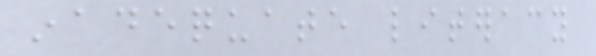inadequate literacy
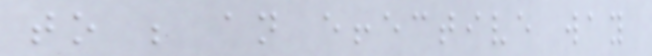to be an effective way
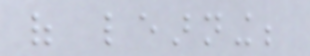of learning;
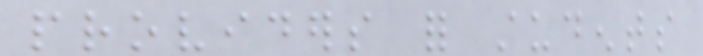providers for students
